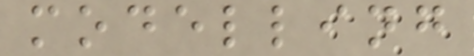modelling
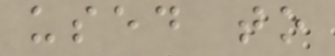used to
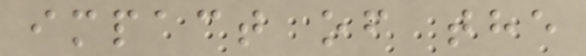impact of the
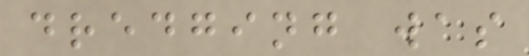dredging was
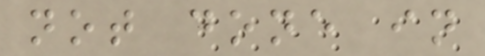not done in
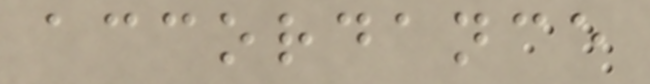accordance
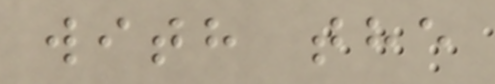with the
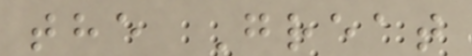the Great
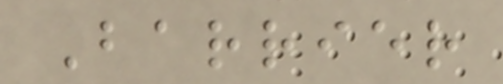Barrier
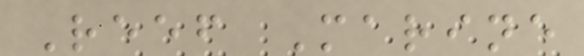Reef Marine
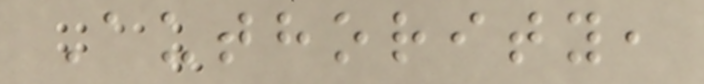Authority,
